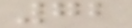72
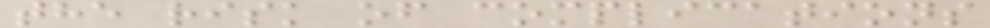the risk of complications
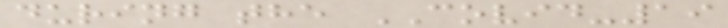during the COVID-19
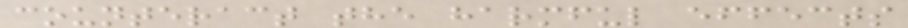counteract the harmful effects
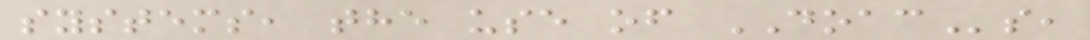systems, the use of DOACs,
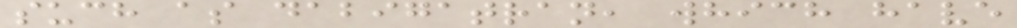such as dabigatran, which have
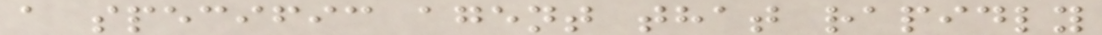a specific agent that rapidly
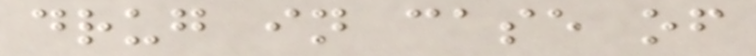drug in case of
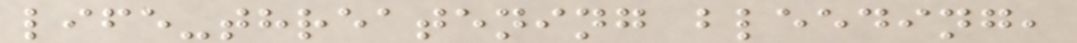life-threatening bleeding,
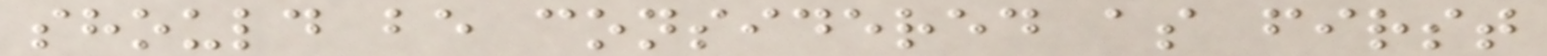should be considered as first
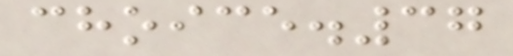choice.37
